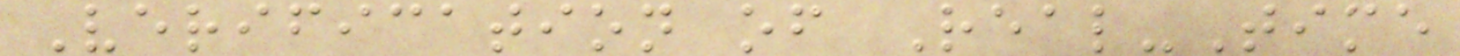Verification of Real-Time
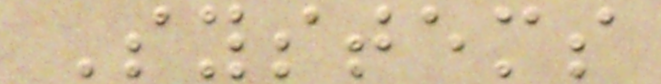Systems
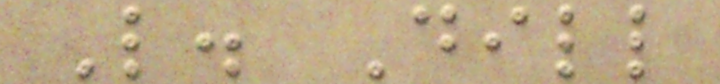L. Dill
